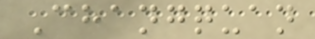Changquan
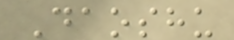Daoshu
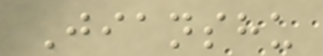Jianshu
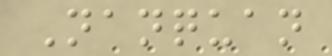Nanquan
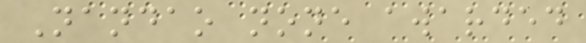Nandao none awarded
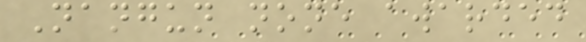Nangun none awarded
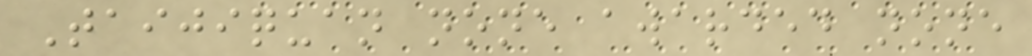Taijiquan none awarded none
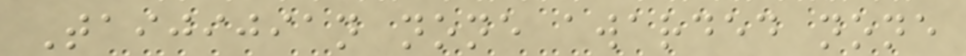Taijijian none awarded none
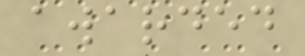awarded
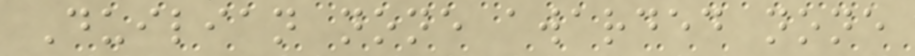Duilian none awarded none
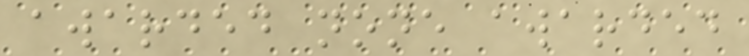awarded none awarded
